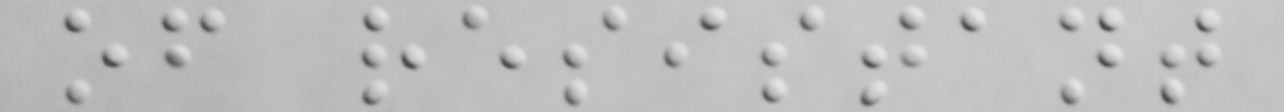of resistant
